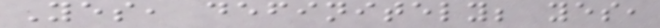Yes, definitely; yes,
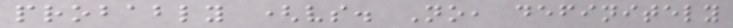probably (vs. No, definitely
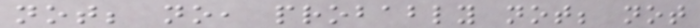not; no, probably not; not
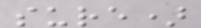sure)
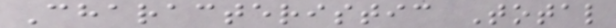Characteristic Total
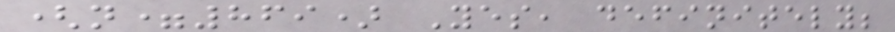(n=869) Yes, definitely;
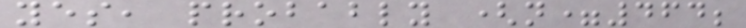yes, probably (n=464;
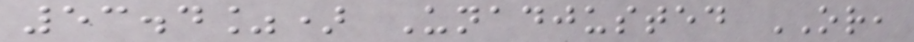53.4%) Unadjusted OR,
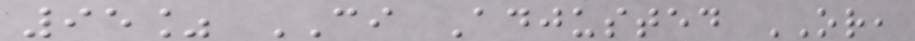95% CI Adjusted OR,
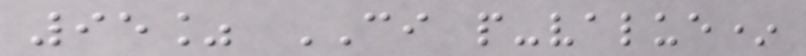95% CI p-value*
